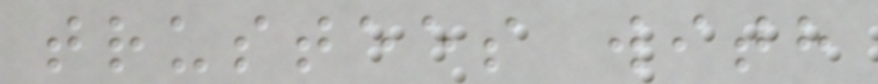trustees with
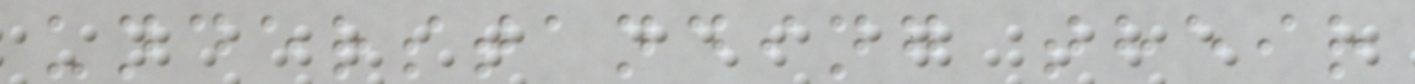understanding their
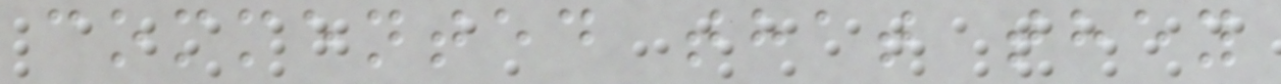commented that they
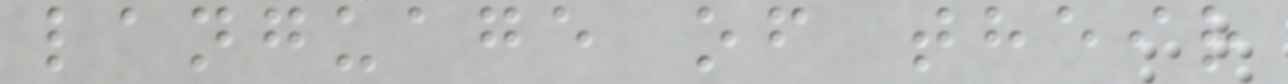language of their
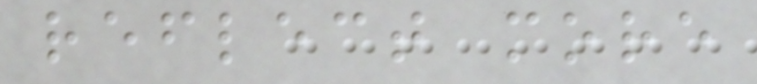reflect more
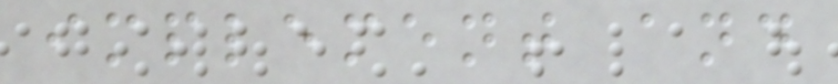implement and
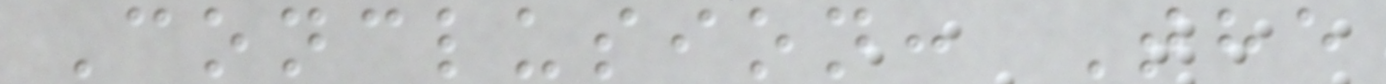Conclusion: The
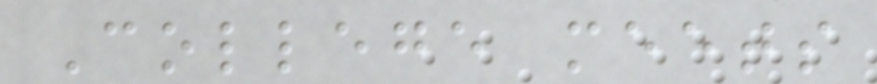College meets
